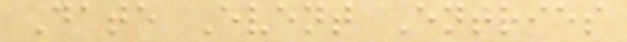Date Event Entries
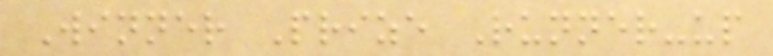Winner Prize Runner-up
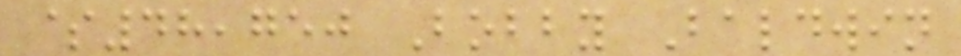$48,750 Bobby Baldwin
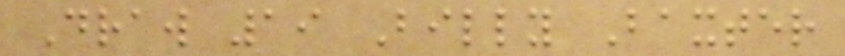Draw 19 Billy Baxter
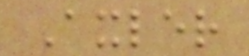Axler
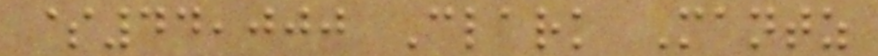$44,000 Clark Mantz
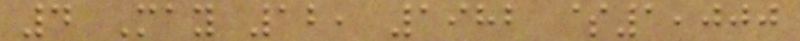4 May 12, 1982 $1,000
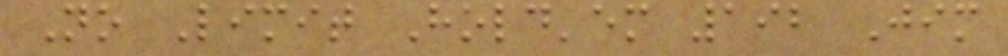No Limit Hold'em 192 Jim
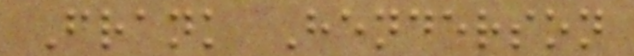Frank Henderson
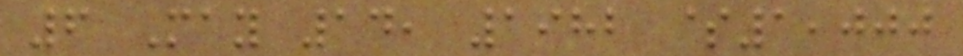6 May 14, 1982 $1,000
